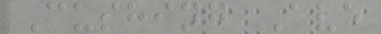Cushing Ave
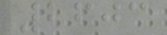2603
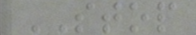STOP
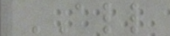ALL
